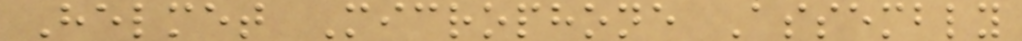Helmet Microphone Assembly
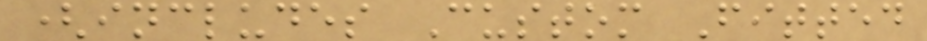(includes Custom Fitted
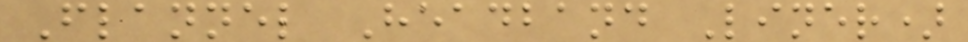Flannel Headband Liner)
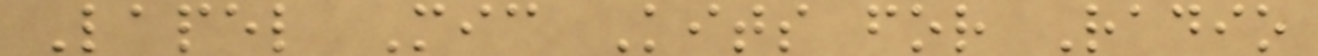Lapel Mic Kits for Radio
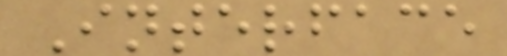Interface
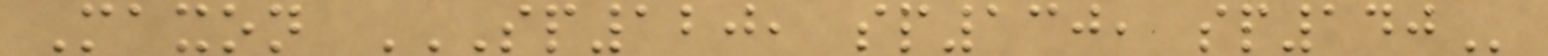Maxon SP120, SP130, SP140
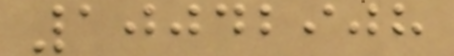10042908
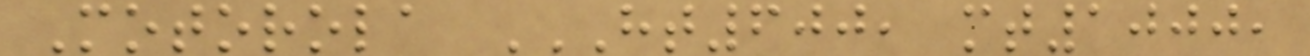Motorola HT600, MT1000,
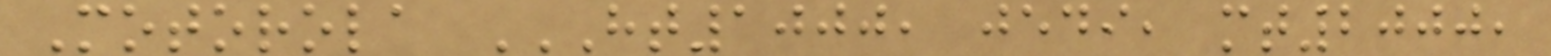Motorola HT1000, JEDI, MT2000,
